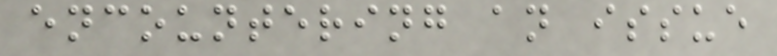encountering an issue
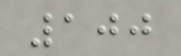100
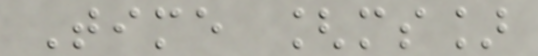Time [ms]
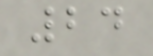24
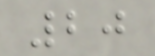20
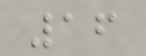16
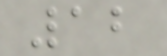12
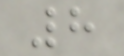8
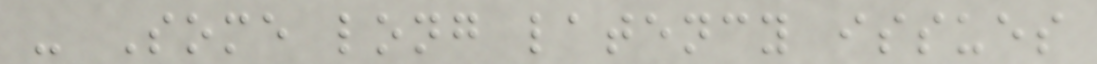- Some long latency issues
